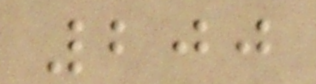200
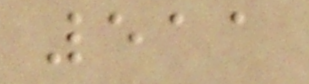511
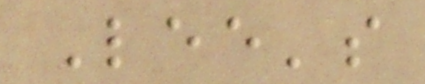Lee's
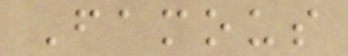Famous
